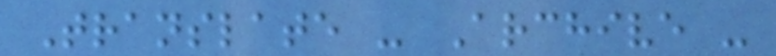Translate - Archive -
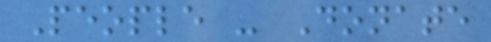People - Donate
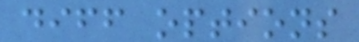diff options
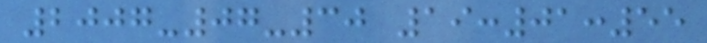2007-07-30 19:01:55
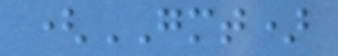(GMT)
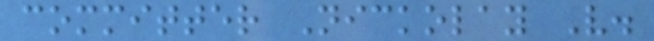committer Nickolay V.
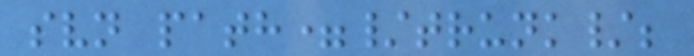svn path=/trunk/;
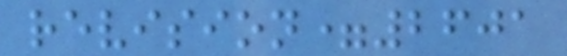revision=2601
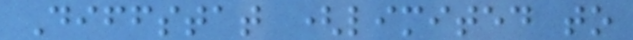Diffstat (limited to
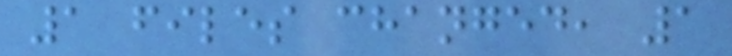1 files changed, 1
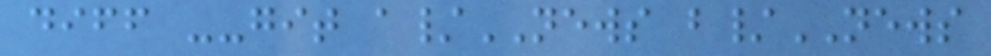diff --git a/NEWS b/NEWS
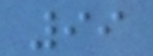99
